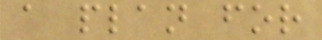a plan for
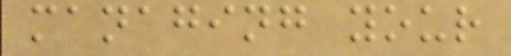managing your
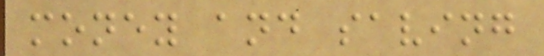money and saving
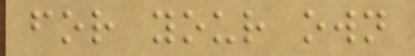for your own
